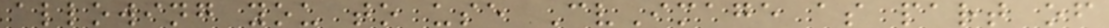allowing you to use CvImage as part of
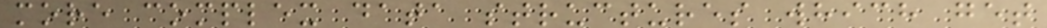more complex data structures which get
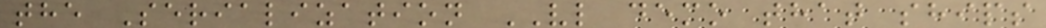the Serialization VL demo that ships
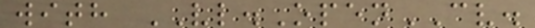with VL.OpenCV.
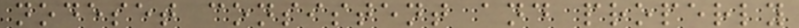nodeset consistent and properly
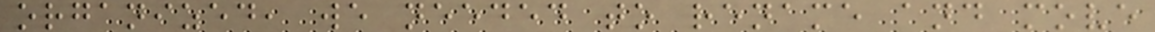organized, we needed to rename and move
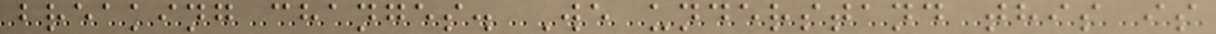breaking changes. We understand this is
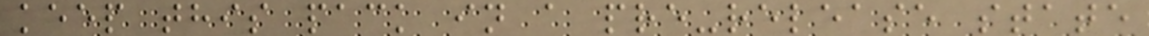keep this pack in a pre-release state
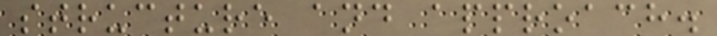structure and approach.
